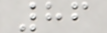86
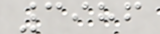3986
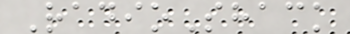RadioShack
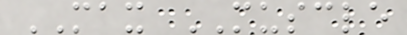MAX MUSCLE
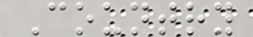Country
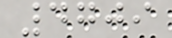4709
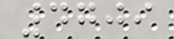4709
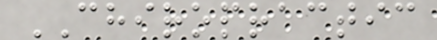CHIROPRACTIC
